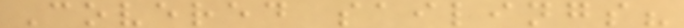Covered sailings?
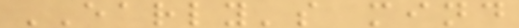EARLY's mind
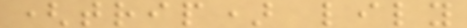(trip) lily
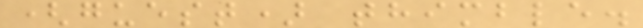(guest) thimble.
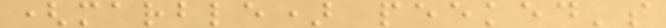(marble) peeked's
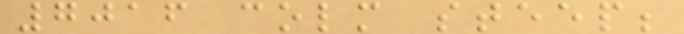7016 colm steep;
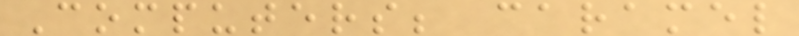Computers; caramel
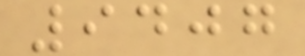9407
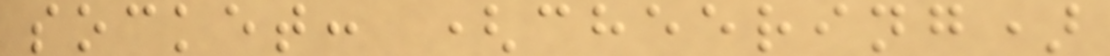socket: (cheering)
